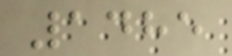1485
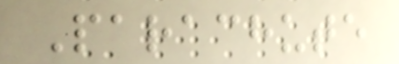Parachute
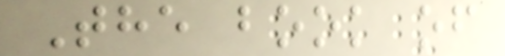The book of
